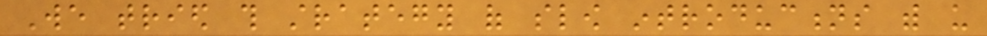We tried this strategy of slow introductions with us
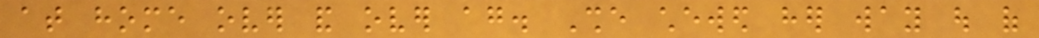at home over and over again. She chewed her way out of
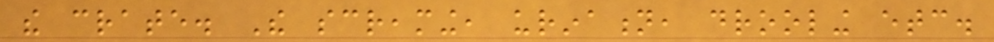the crate. The screaming, urination, drooling etc.
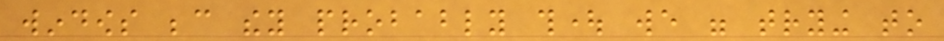windows because they probably thought we were trying to
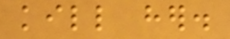kill her.
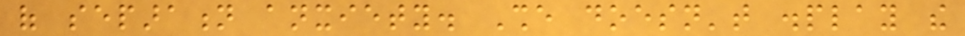of separation anxiety. She doesn't display the
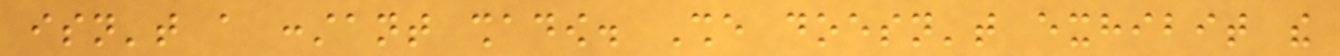isn't a constant shadow. She doesn't exhibit the
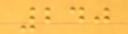240
